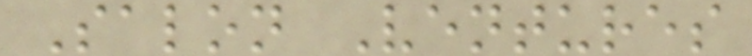Salon Ventures
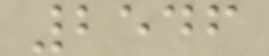2546
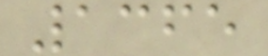1365
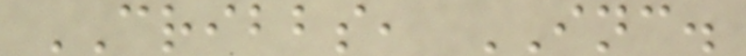CRIBBS, INC.
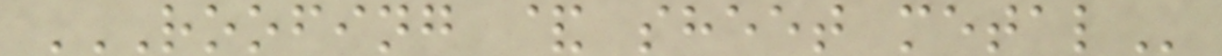ROOFING & SHEET METAL
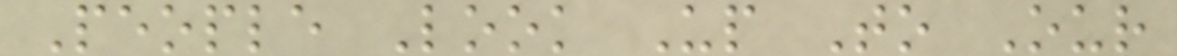People Look Up To Our
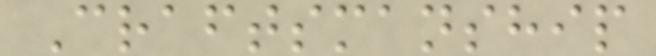Craftsmanship
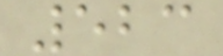523
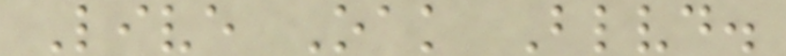Live Oak Blvd.
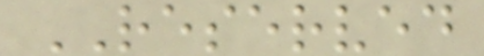RESERVED
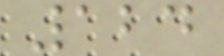124
